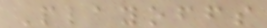Playoffs
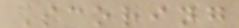Scoring
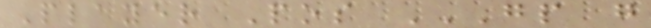Player Pos GP G
